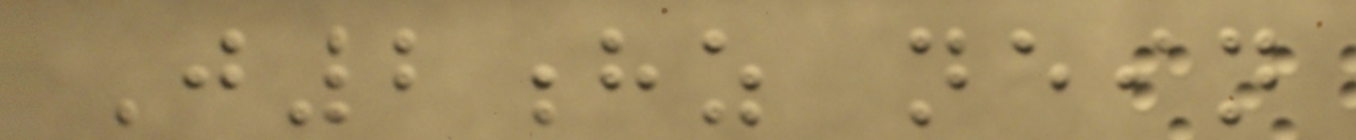J2hz nein
